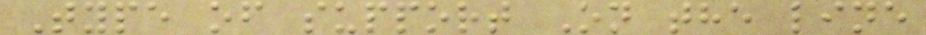Type of support On the line
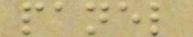panel
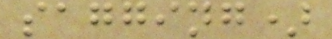sagging)
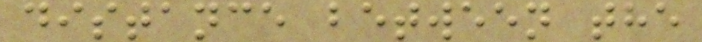distance between the
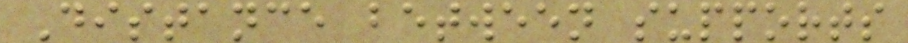Distance between supports
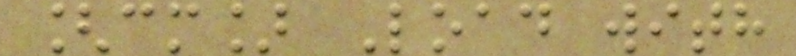[cm] Load with
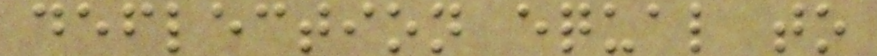deflection equal to
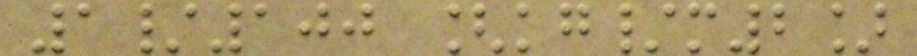1/100 [kg/m2]
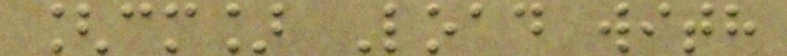[cm] Load with
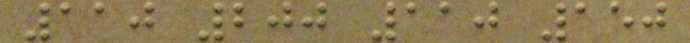110 200 110 150
